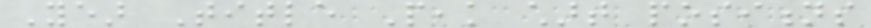Year Title Peak chart positions
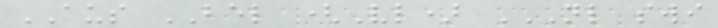AUS BEL (Vl) NL SWI
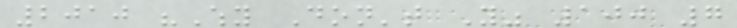2010 "Why Don't You" 100 7
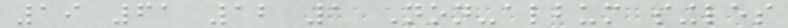19 61 12 1 Non-album singles
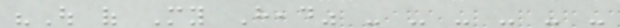"Out of My Head" - - - - - -
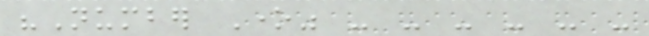"Number One" - - - - - -
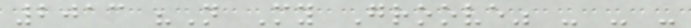2013 "Not My Groove" - - -
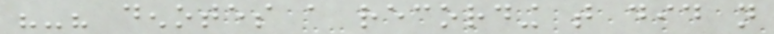"-" denotes a recording that did not
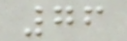76
